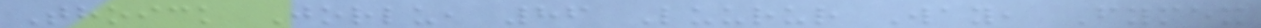Thoick Jorlu, 86 Luurur Way, Fymex
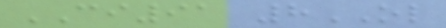CI91 8OL
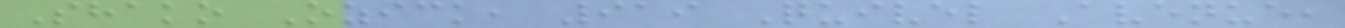Shako Ozick, 919 Quivel Avenue,
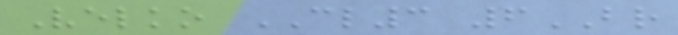Velko CL3 6BR
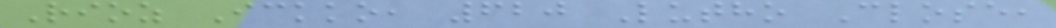Rioz Ickko, 620 Lutho Close,
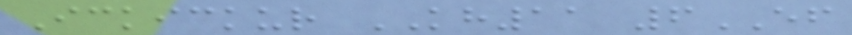Ickickur KH11 6EF
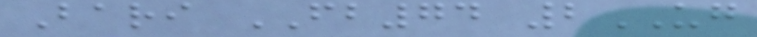Bari FB74 2UG
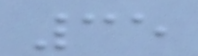35
